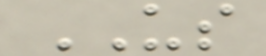US
